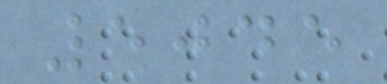5045
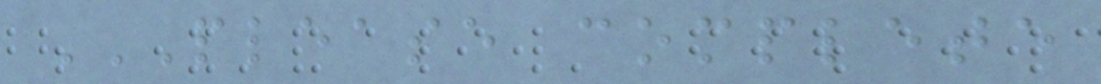PLEASE COMPLETE
